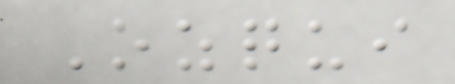Ozqui
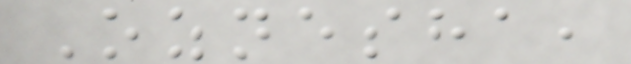Oznesha,
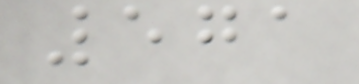571
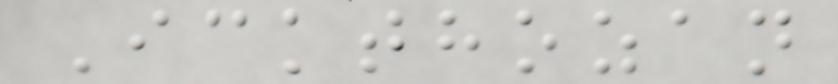Ickthozan
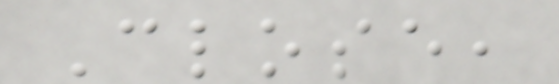Close,
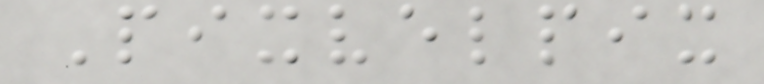Pixvelpix
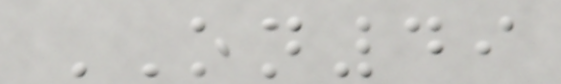ON49
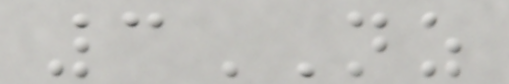3NZ
